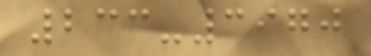233-3970
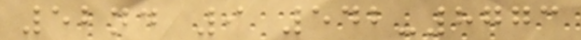52nd 9 542-8773
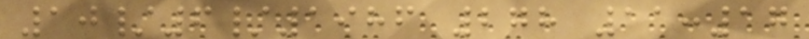10/6/1986 278 11:17
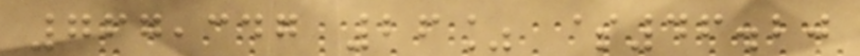767,347 26% $46.20
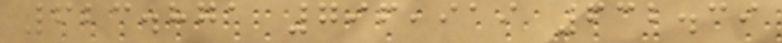623.871 796,919 632.39
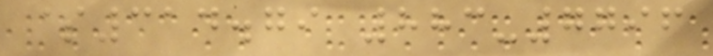$314.79 883-7796
